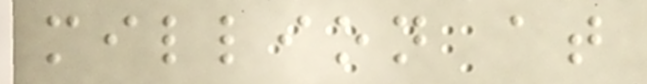million at
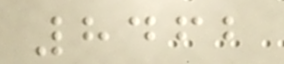8462
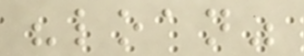"loan"
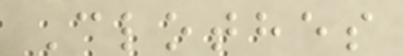Clothes
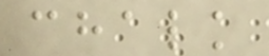chalk
